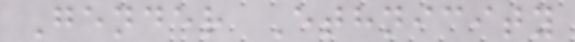Gender Ethnicity
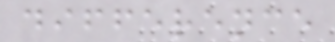difference
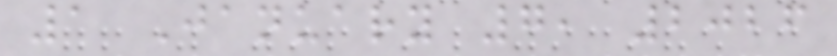1 January 7, 2026
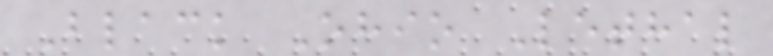Black Ohio Lethal
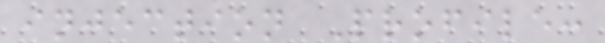injection Profile:
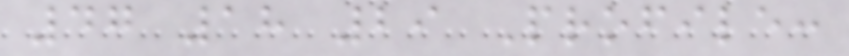47 18 29 Profile:
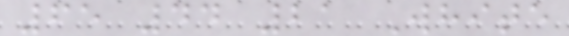65 44 21 White
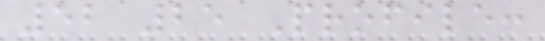52 25 Profile:
